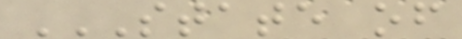STATE OF
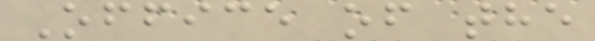Office of the
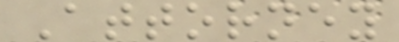Attorney
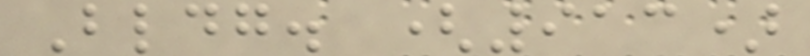Bldg. (913)
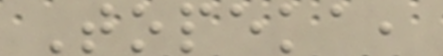Topeka,
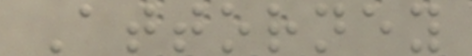Attorney
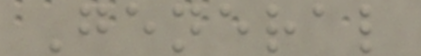General
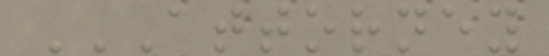ATTORNEY
